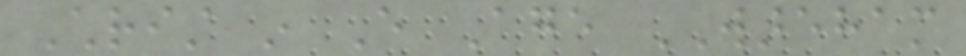Christ in Every Age WAREHAM
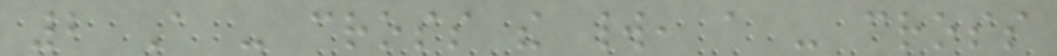2 A - cross the world, a - cross
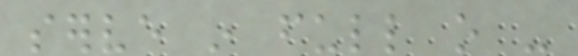serve in full o -
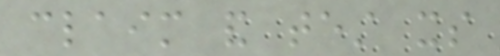claim and test its
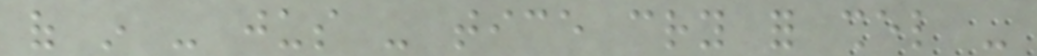of in - jus - tice cry for shel -
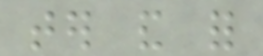ter and for
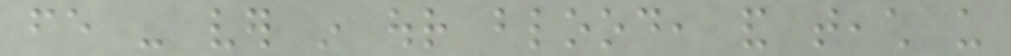fe - ver in our blood, and teach us
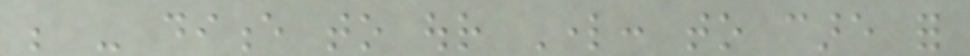be - dience to our Lord: to care for
